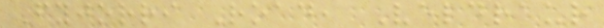Fyjorri Road, Veldraur
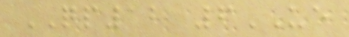QP12 6UE
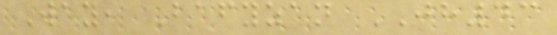Way, Bafyzan JH43
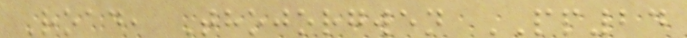Road, Thojorgwen PP24
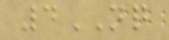4NQ
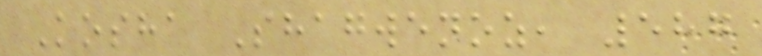Kosha Shagwenoz, 587
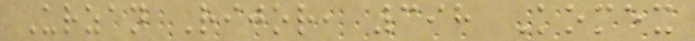Urzan Rijor, 398 Komex
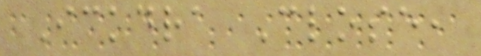Ickdra Close,
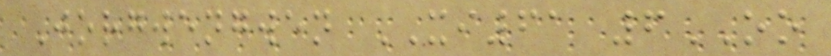Jorgwengwen XI61 6OO
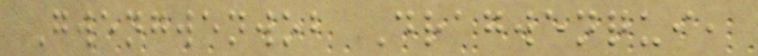Gwengwenwob Dragwenqui,
